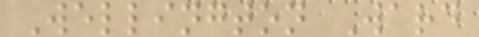Wellington Ward
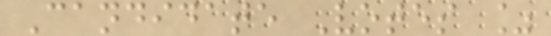Candidate Votes %
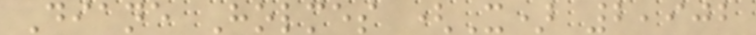Diane Holmes (X) 2,902
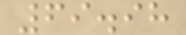69.98
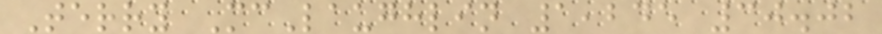Terry McLaughlin 1,245 30.02
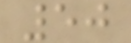50
